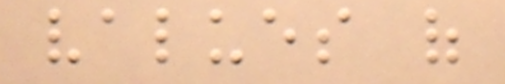values of
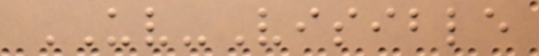UV-Visible
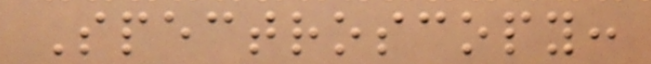Spectroscopy:
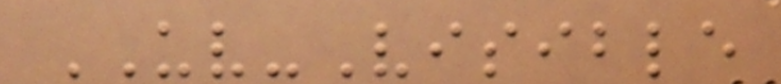UV-Visible
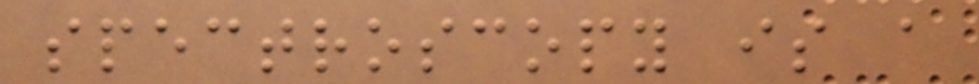spectroscopy is a
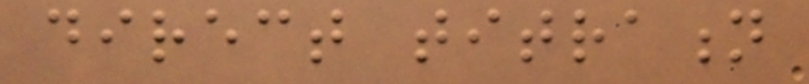direct titration
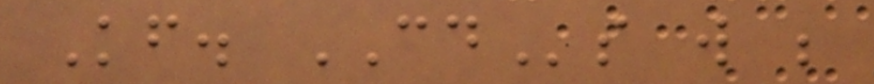Kf. CDs will be
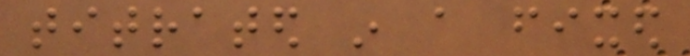titrated in a fixed
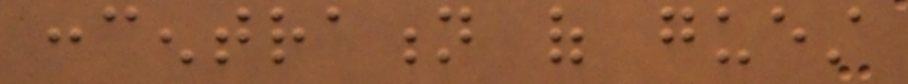concentration of guest
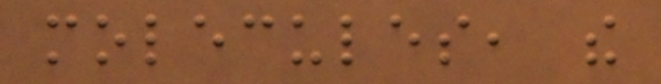molecules, the
